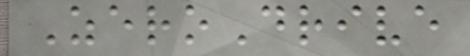ZeroDrive
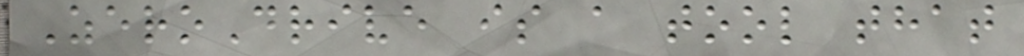ZeroDrive is a tool that
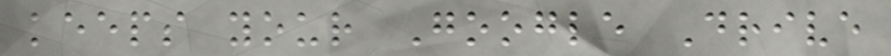keeps your Google Drive
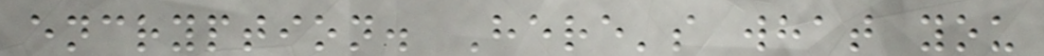encryption. Here's what you
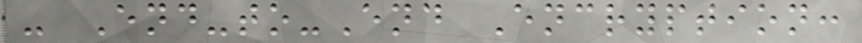- End-to-End Encryption:
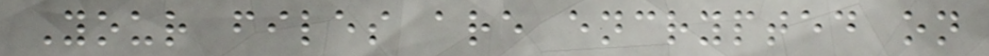Your files are encrypted on
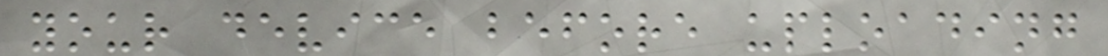your device before uploading
